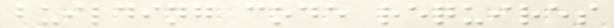building code requires
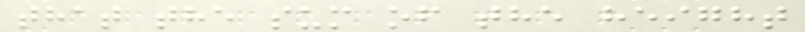that the sum of the height
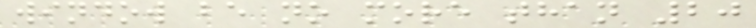window be no more than 20
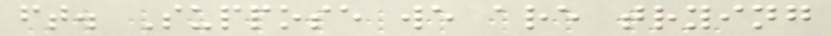ft. Suppose we are trying
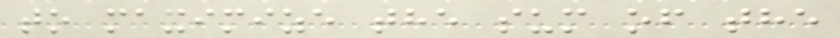to maximize the sum of the
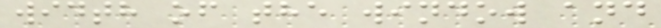width of the window and
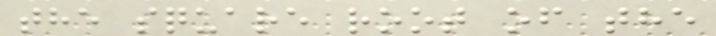the square root of the
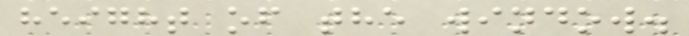height of the window.
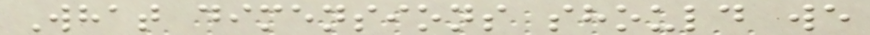What dimensions should we
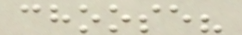choose?
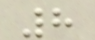8
